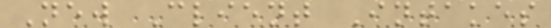New Client Intakes
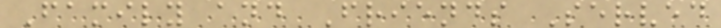Family and Friends Served
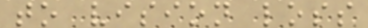to vision loss
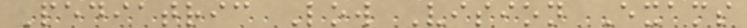Pediatric Low Vision Exams
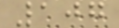107
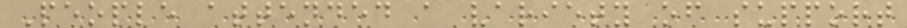People attended a variety of support
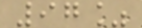97%
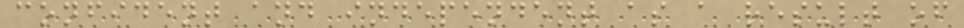confident and independent as a result of
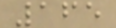165
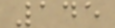145
